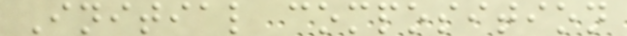Initial composition
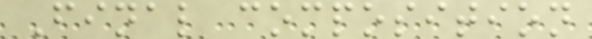Final composition
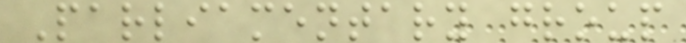Parliamentary group
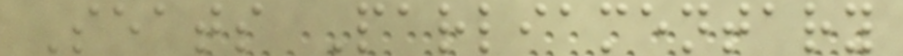Seats Parliamentary
